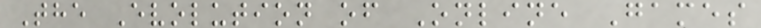The Evolution of Online Games
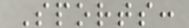Sports:
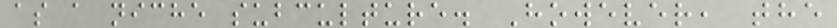as a niche subculture. However, the
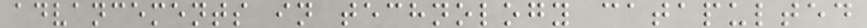advancements in technology catapulted
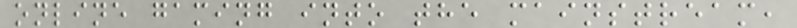online gaming into the mainstream,
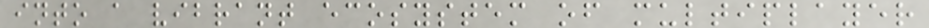into a vibrant ecosystem of multiplayer
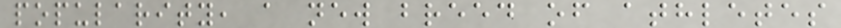popularity, a new breed of athletes
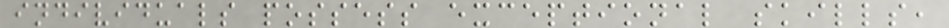individuals possess exceptional skills,
